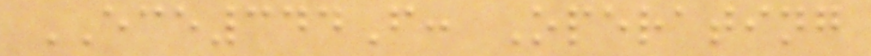ECE344F: Operating
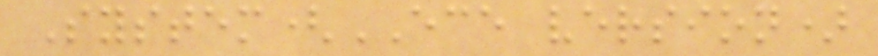System(ECE version)
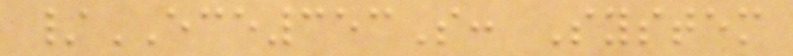/ECE353S: System
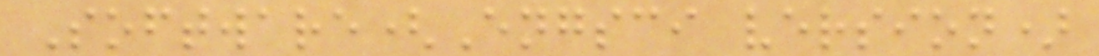Software(Engsci version)
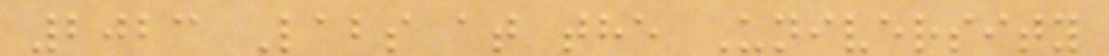2023 Labs at the University
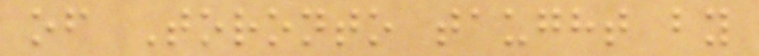of Toronto taught by
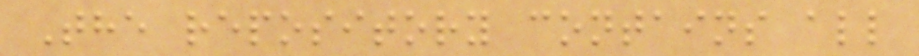The repository contains all
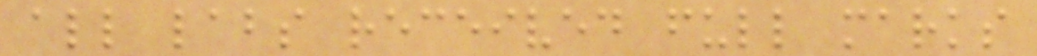all labs received full marks
